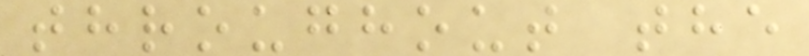throughout the
